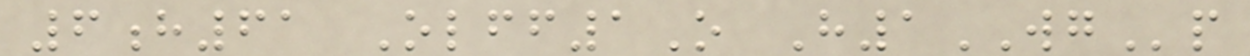6h61 Olff1O H1WGp
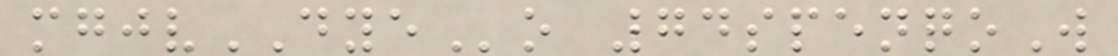mgjvDYEo 74spenqoW
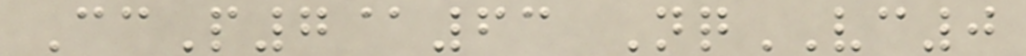CcP7@63 NqVC0
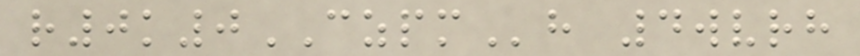r0k0CZPMh 4wvrh
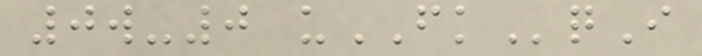0w-0 uFKqI
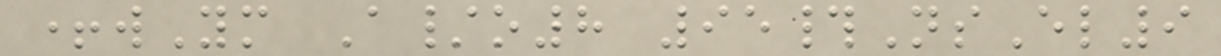+wYm A/o8 95#NsEl9
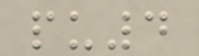pu4
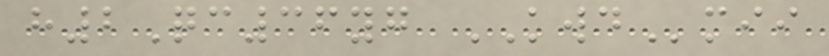h2Qc36yg KWDmii
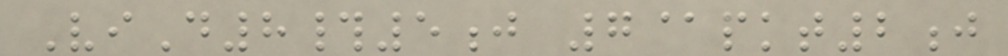ViD8#5j 7@pkt2j
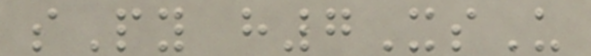sPy h7XsU
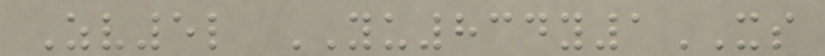Zv5l YU834y1XS
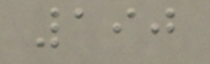190
